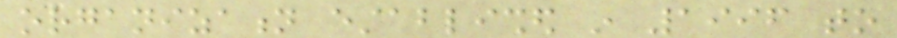organization established in 1996 to
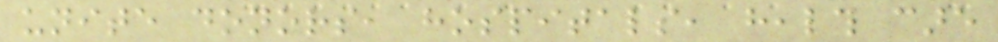unite donors, hospitals, health care
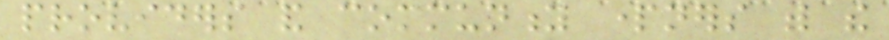providers and community partners with the
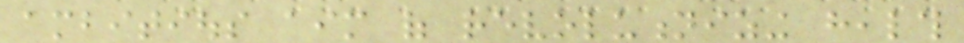ambitious aim of revolutionizing health
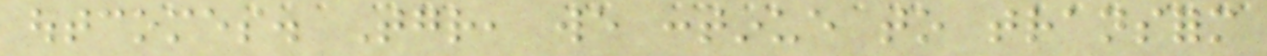outcomes. Together, we continue to transform
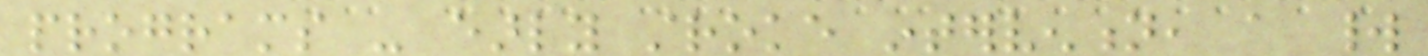programs - early stroke intervention, a world
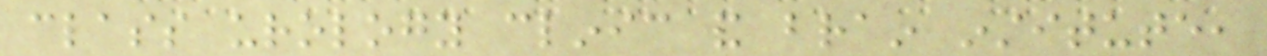class urology clinic and brain institute,
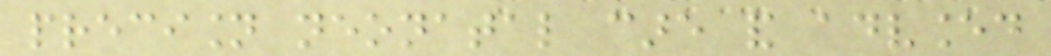precision neonatal care and advanced
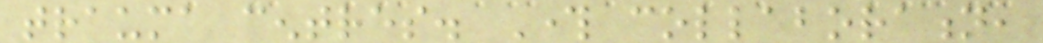trauma centres. Through collaboration,
